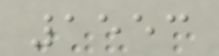1553
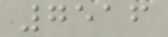7516
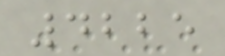4225
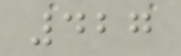427
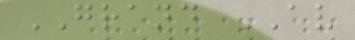GRAND AV
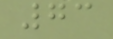73
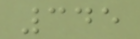345
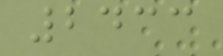2433
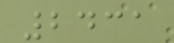2431
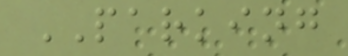PARKING
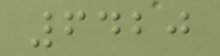6420
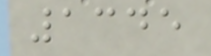1345
